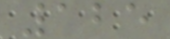125
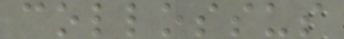collossus
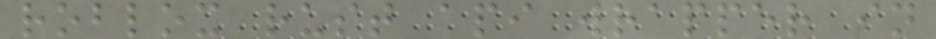roblox rust api wrapper in
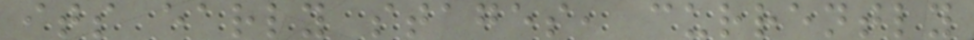its early stages, currently
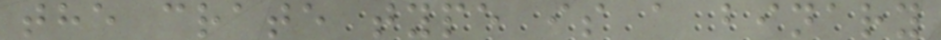the crate type is a binary
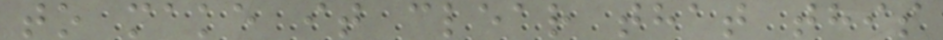to make it clear that this
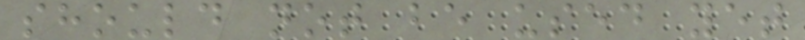should not be used yet
